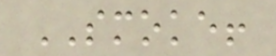SMOKE!
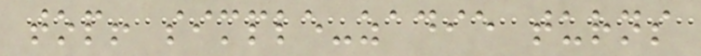top! simple-zadie turns
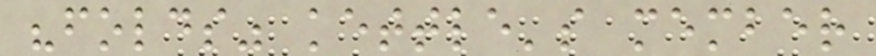"folds" kettle's member
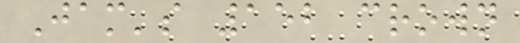Jam's 152 crown
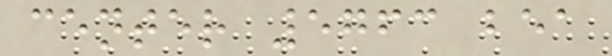center 5763 bea
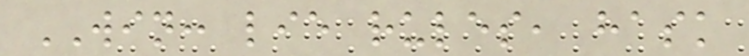WIN: lie rules, hask
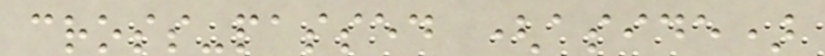cross-passed (aside)
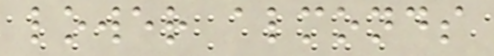lower almonds
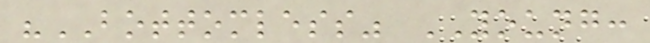"BOTTOMLESS" YOUNG:
